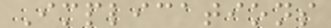Implications
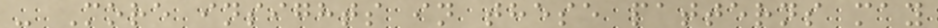- More insights in these patterns may
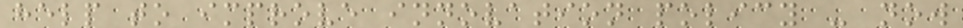help to improve innovation policy - now
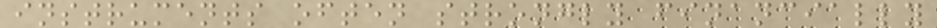instruments often strongly financially
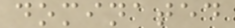dominated
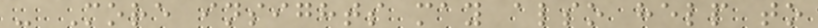- More insights may also help to
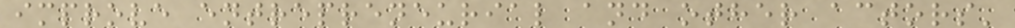improve entrepreneurial and other actors'
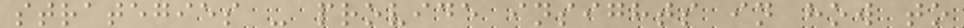strategies - provide insights in how to
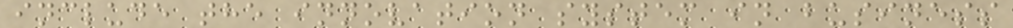include the innovation system in business
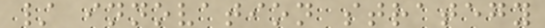/ innovation strategy
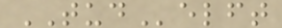TUDelft
